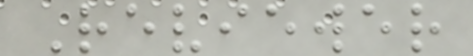Reviewer
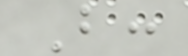B:
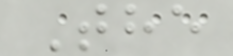The
